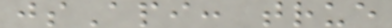jsApi: true
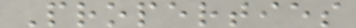Properties
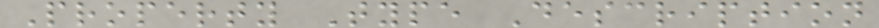Property Type Description
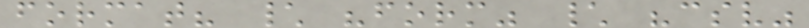format? \ "form" \ "csv"
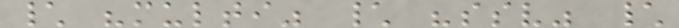\ "multi" \ "ssv" \
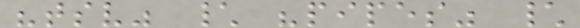"tsv" \ "pipes" \
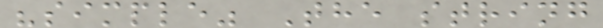"simple" The string
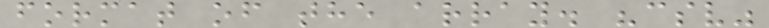format of the array. "csv"
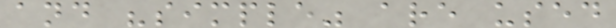and "simple" are used
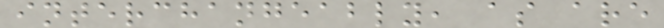interchangeably, as are
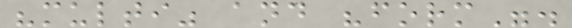"multi" and "form".
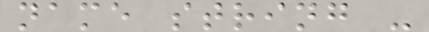name string -
